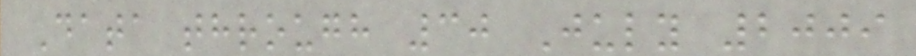Data through 30 July 2009
